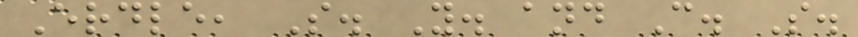Erdle, S. Y. and C. S.
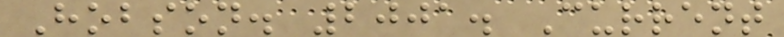Hobson. 2001. Current
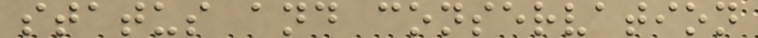status and conservation
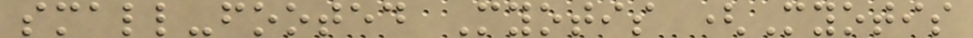small-footed Myotis (Myotis
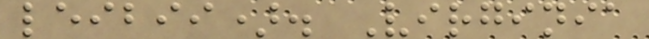leibii). Virginia
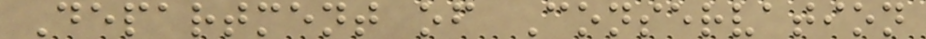Department of Conservation
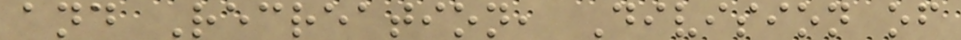and Recreation, Division of
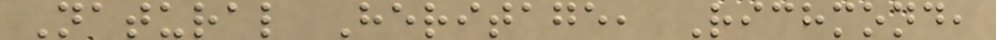Natural Heritage, Richmond,
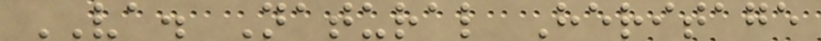VA. Natural Heritage
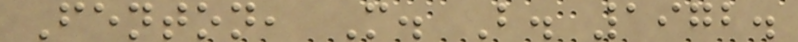Fenton, M. B. 1972.
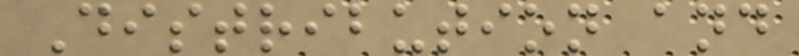Distribution and
